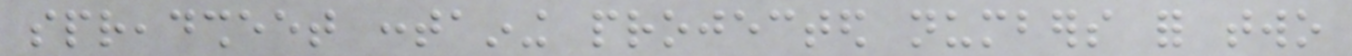spreadsheet containing projected numbers for two
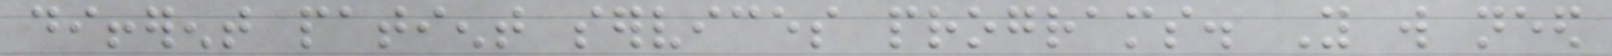different patient services programs. You will need
